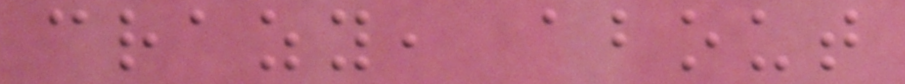crazy, about
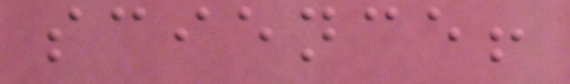science!
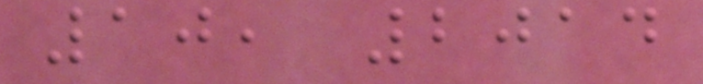10, 2014
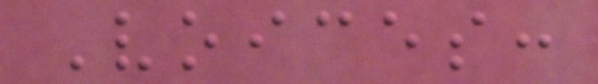Voices:
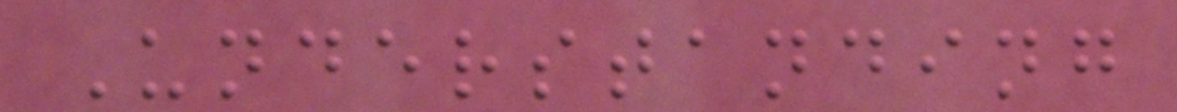Understanding
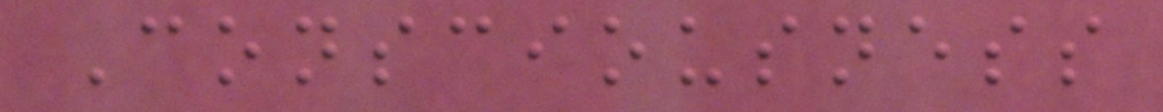Consciousness
